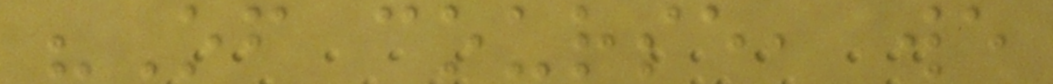"Of course, we
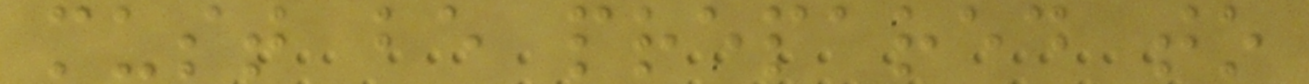must be prepared to
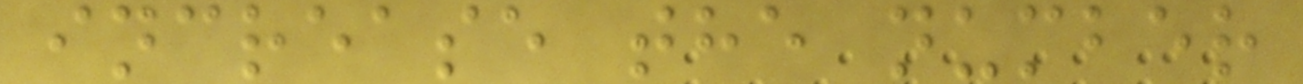increase the number
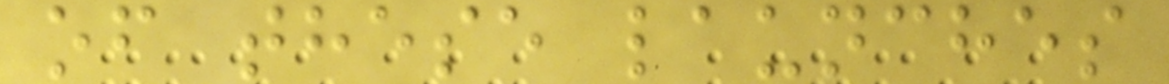of these launches
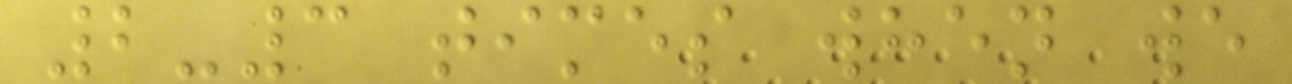2-3 times when we
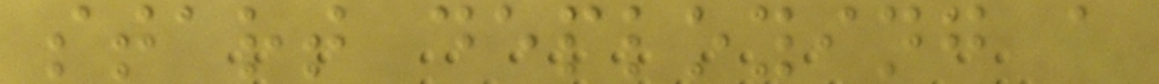start deploying a
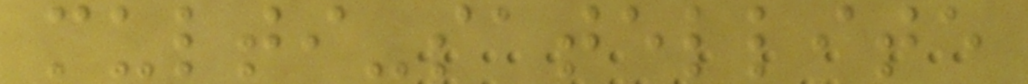multi-satellite
